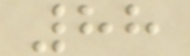88
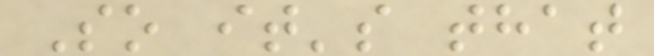So it's that
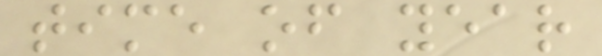time of year
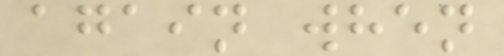again when
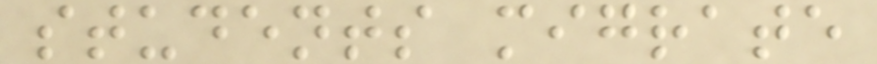students migrate
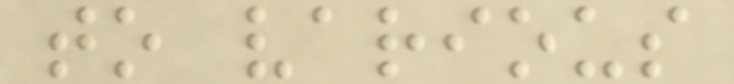to various
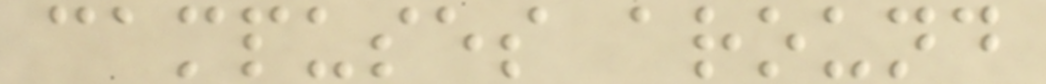campuses around
